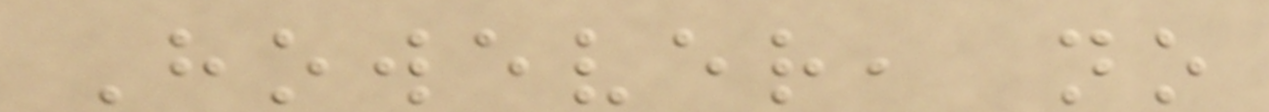However, no
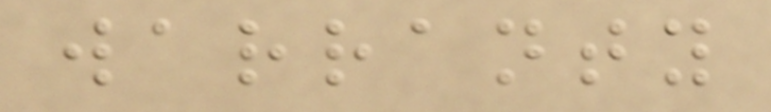warranty
